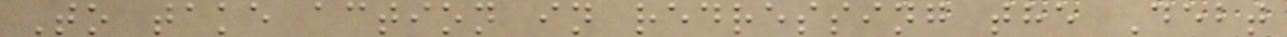To take action in redressing the Debt
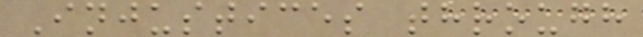Injustices through
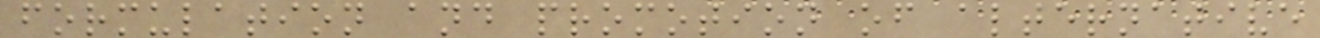formulation and promotion of alternative
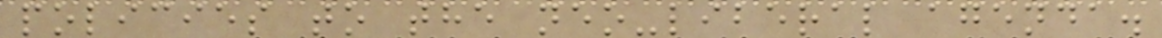policies to the neo-liberal agenda.
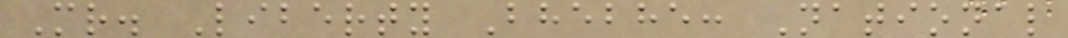Mr. Liberty Bhebhe: National
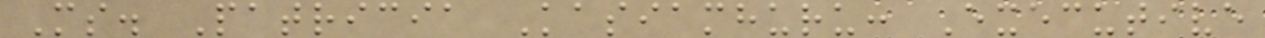Ms. Patricia Kasiamhuru: Executive
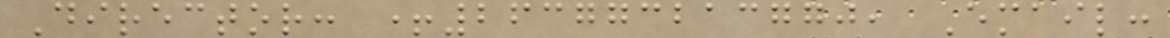Director: +263773213770, Email:
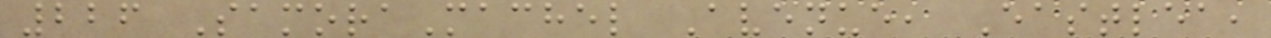226 SamoraMachel Avenue, Eastlea,
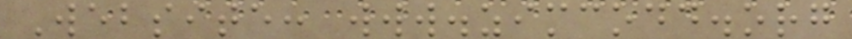Website: www.zimcodd.org
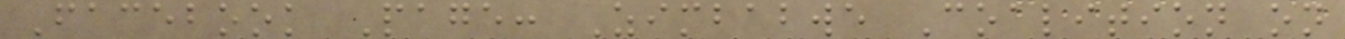Facebook Page: Zimbabwe Coalition on
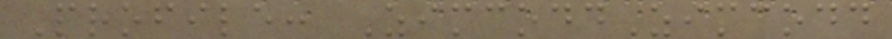Profile: ZimcoddZimcodd
